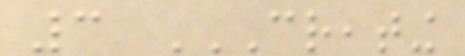3 CREATING
